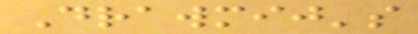Drawmij's
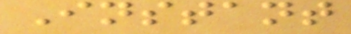Instant
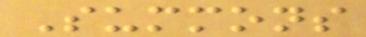Summons
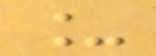_
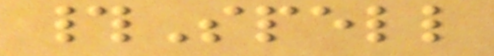#Spell
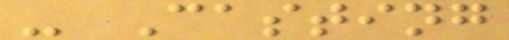- Casting
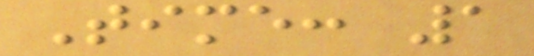Time: 1
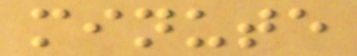minute
